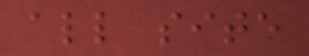all site
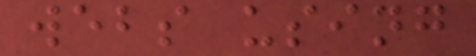webs using
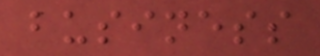business
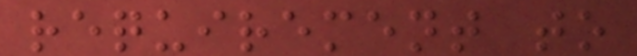requirement to
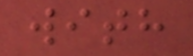with
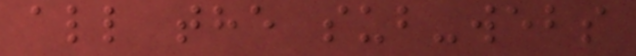all the sub-webs
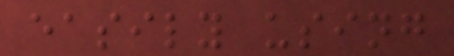easily using
